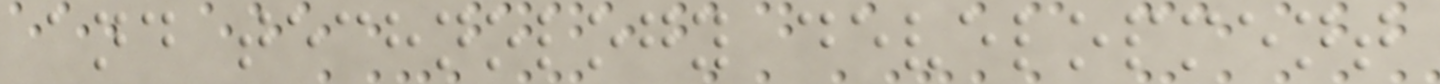and technology development
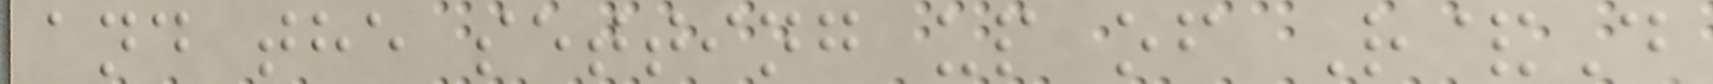and the setting up of R&D
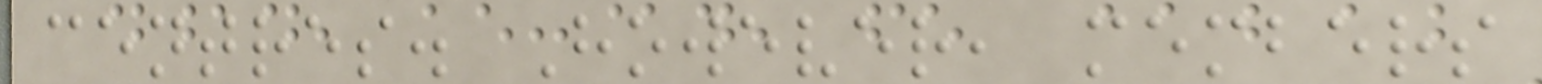centres. However, members
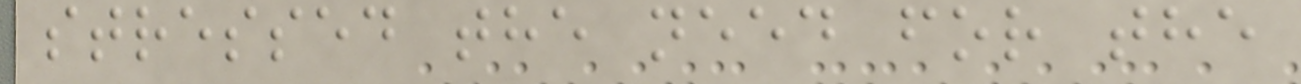stressed the need for the
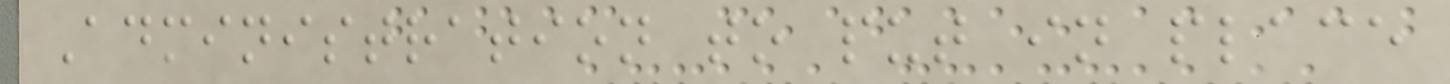Administration to put in place
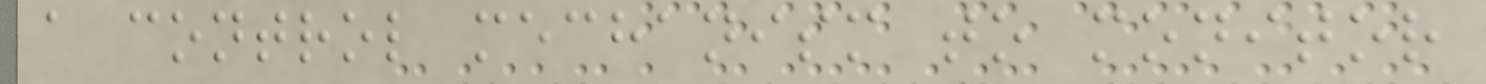a control mechanism to monitor
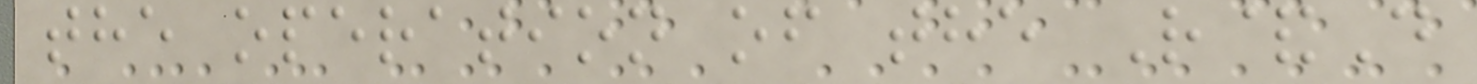the operation of the R&D
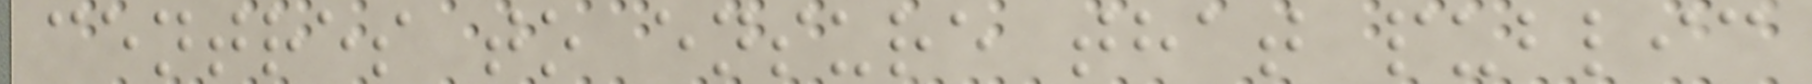centres to ensure that public
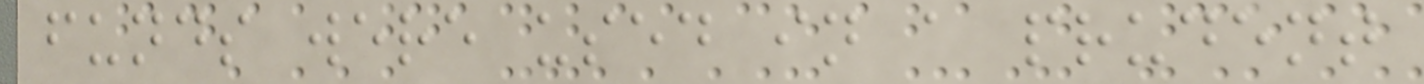funds were used in a prudent
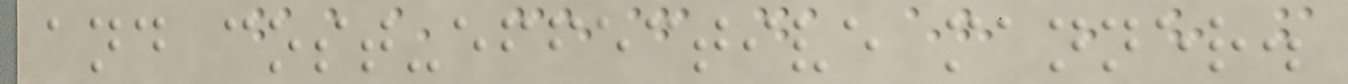and cost-effective manner.
